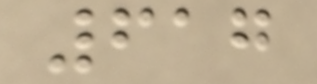617
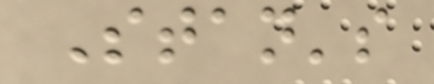Stan's
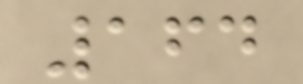164
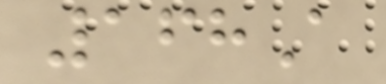168A
